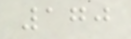170
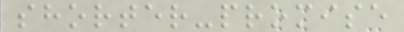shorter-promise
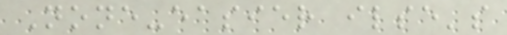None-easier ilse's
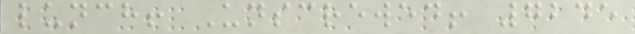lunch! Unscrewed! 7245
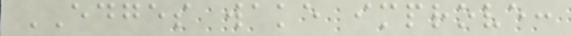EDGES wake improve:
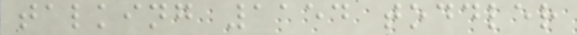talking 1154 toddler
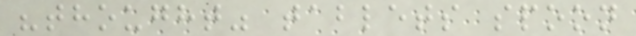"thought" tablets spoon
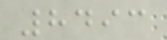8493
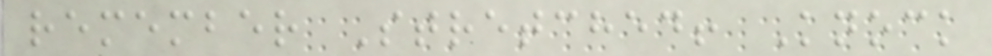remember Stretched! Knock
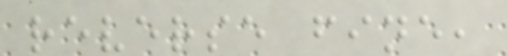reverse fine,
